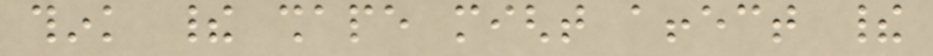think their shape might affect their
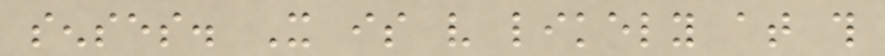senses. It is very likely at this
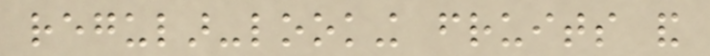regular-looking fruits and
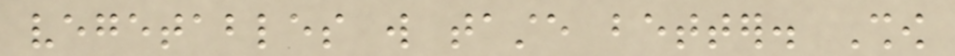vegetables will taste better. Show
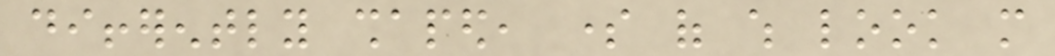differently shaped, some of which look more
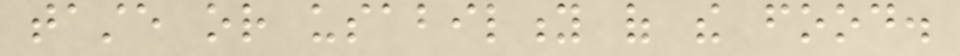taste or usability of the food.
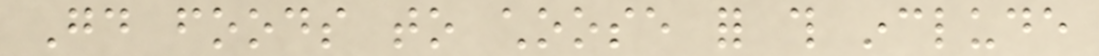Good foods to choose for this include
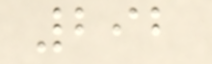292
